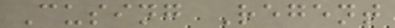Cusing Regent
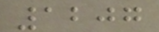1207
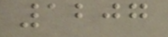1207
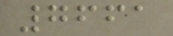7661
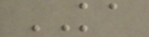KA
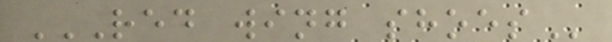RED WING SHOES
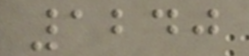1240
